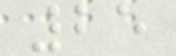25
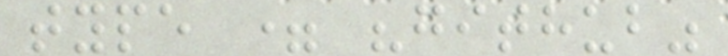type = "github"
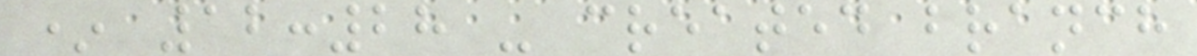* 12:28 - created branch
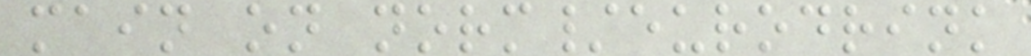main on norm/eurodrink
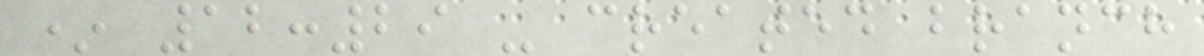* 12:29 - created branch
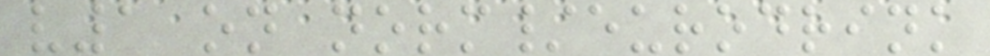v1 on norm/eurodrink
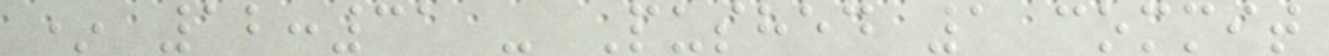* 12:31 - Pushed 1 commit
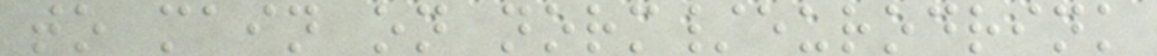to main on norm/eurodrink
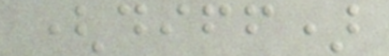(diff)
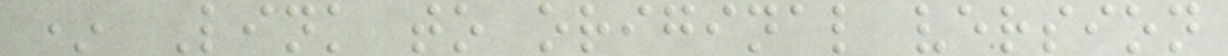* Link to original version
